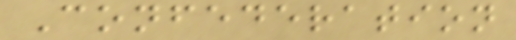Confederation
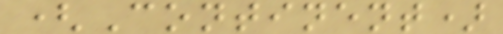(Continent)
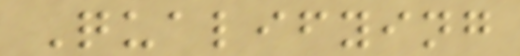Qualifying
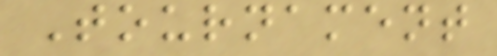Tournament
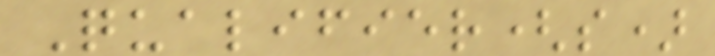Qualifier(s)
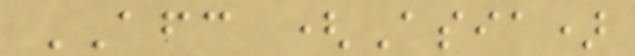AFC (Asia)
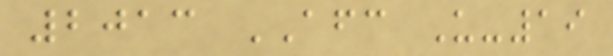2013 AFC U-19
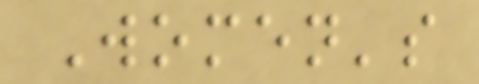Women's
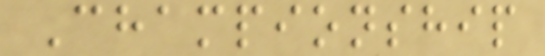Championship
